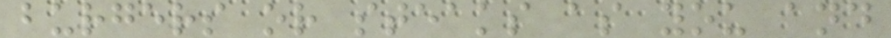burgers or steaks as you and
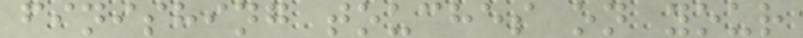finishing touches on your
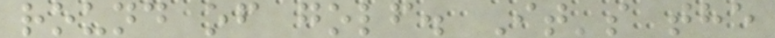round of golf. It's the
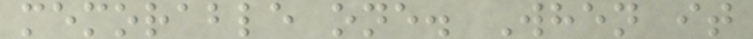memorable one. When it
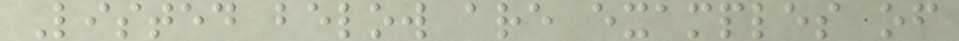Listed below are examples of
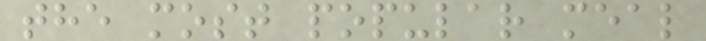the most popular meal
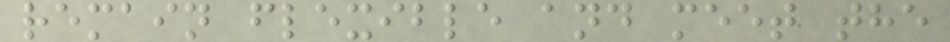remain flexible and meet the
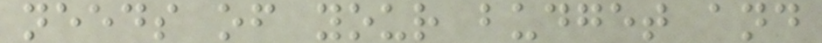needs of your budget and
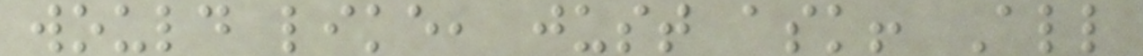would like, just ask! All
